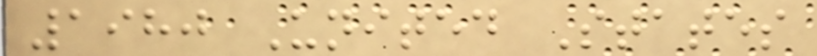1980 United States
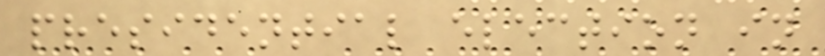presidential election in
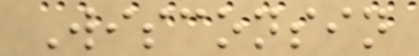Wisconsin
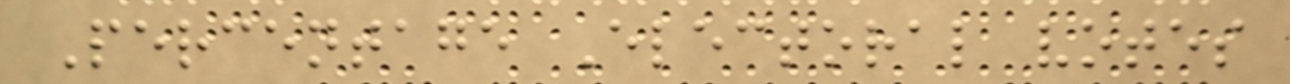Percentage Electoral votes
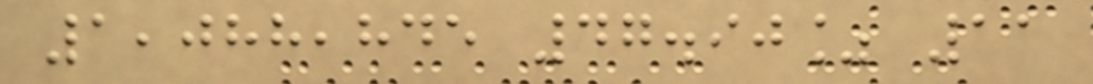1,088,845 47.90% 11
